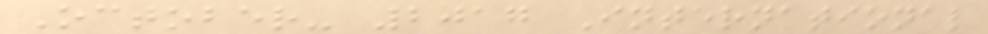October- 2017 International
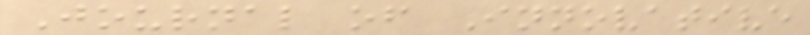Journal of Innovative
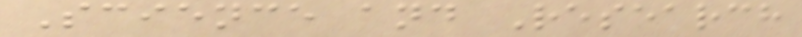Science and Research
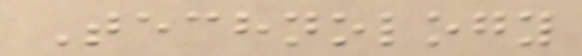Technology
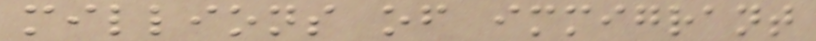millions of immigrant
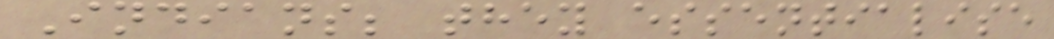Indians; they essentialise
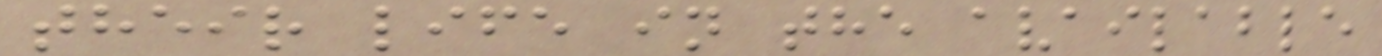their life in the available
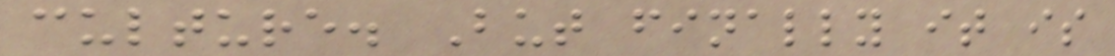culture. But finally it is
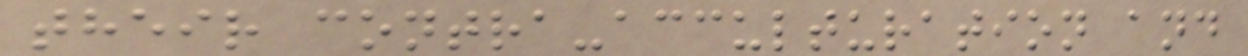their contra-acculturation and
